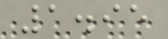1.95
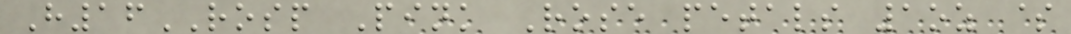H16ROSP Pink Rose petals 1oz $
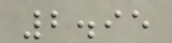2.95
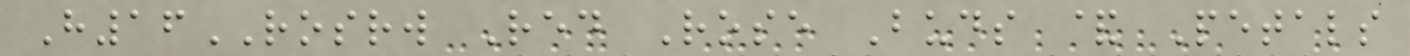H16ROSRW Red Rose Buds & Petals
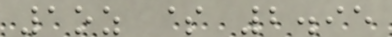1oz $ 2.95
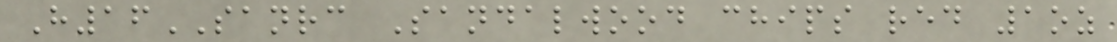H16SANRC Sandalwood chips red 1oz
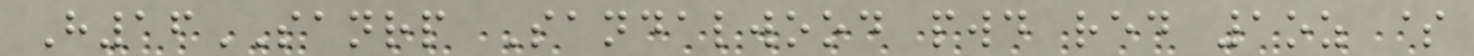H16SANRP Sandalwood pwd red 1oz $
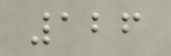126
